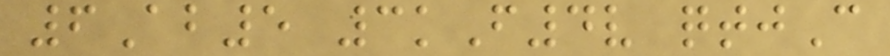6Ab5 3kF4v qtjC
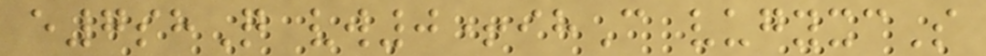e7shQ vw0+ihC vugyxcS
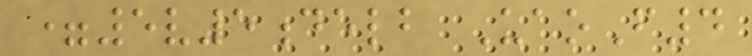=5v5delb UaoF4
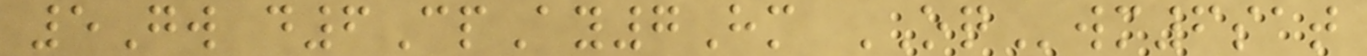5Gw d6CpAy7Hm OQwm6sat
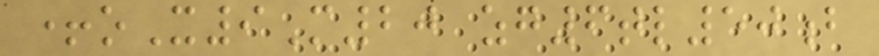+oX9M20 zg6tl50b
